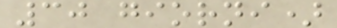30 giorni)
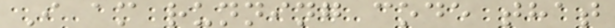I am running code that
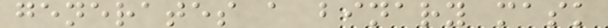generates a binary mask
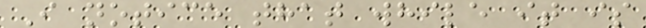I notice that while it is
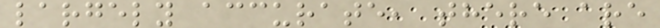largely accurate, there are
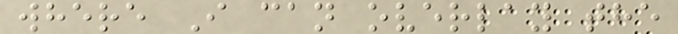where I can overlay the
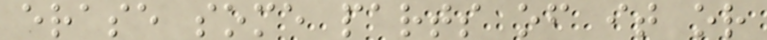erase some parts of it or
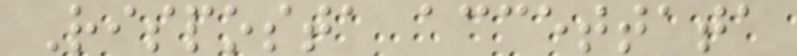Risposta accettata
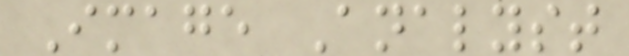Image Analyst
